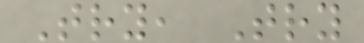Try, Try
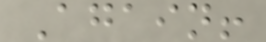Again!
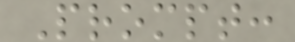Prompt:
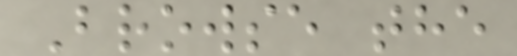Browse the
